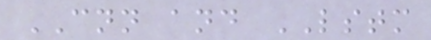CNN and LSTM
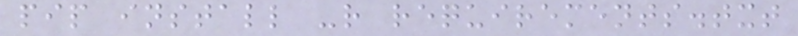pip install -r requirements.txt
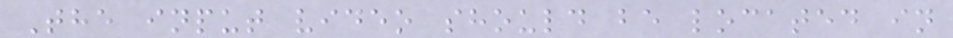The input video should be located in
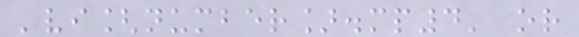'vi[number].mp4' or
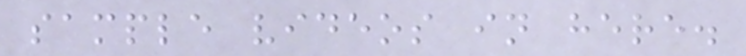sample videos in here.
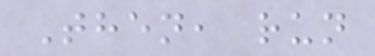Then, run
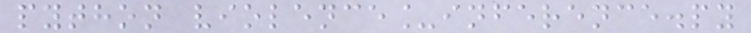python violence_inference.py
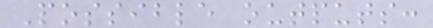Possible outputs:
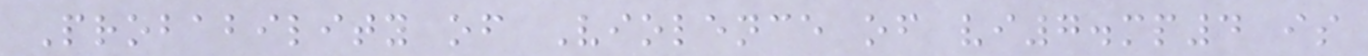Probability of Violence of vi7.mp4 is
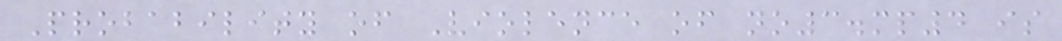Probability of Violence of no3.mp4 is
